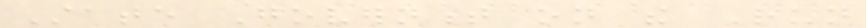State Government on the Run
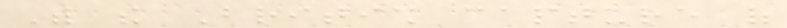With the British capture of
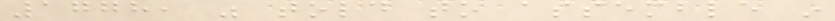1778, was told to assemble in
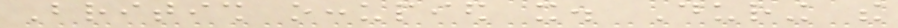British occupied it. During the
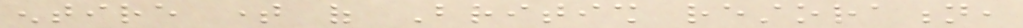entire time of British restoration,
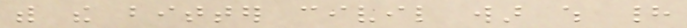with the bitter civil war which had
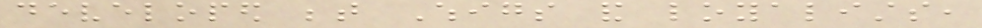developed between Whigs and loyalists,
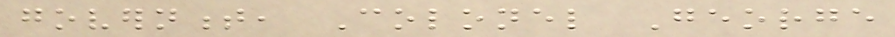government, Colonel George
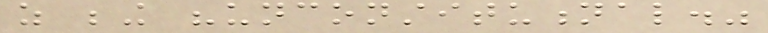as being "unconstitutional."
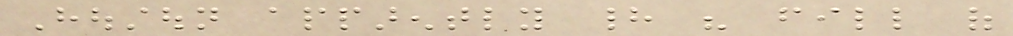Houstoun apparently had his fill of
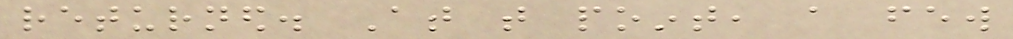returned. At that point, a few
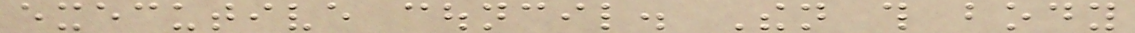executive council. Then this body
